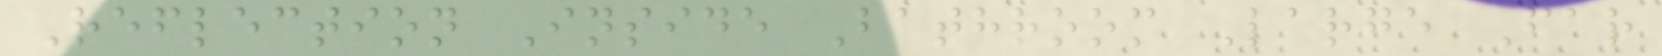Reflection Inside Bathroom Large Far
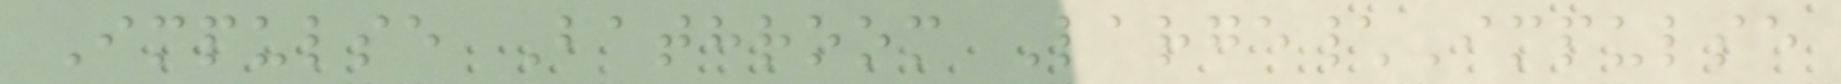Impulse Bathroom Large\Impulse
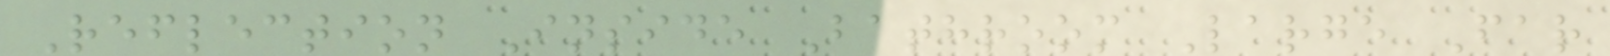Reflection Inside Bathroom Large Far
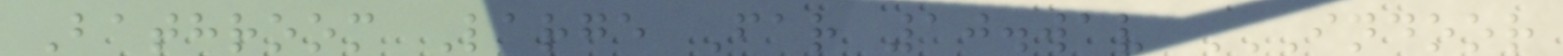Bathroom Large Far 10.wav INDOOR
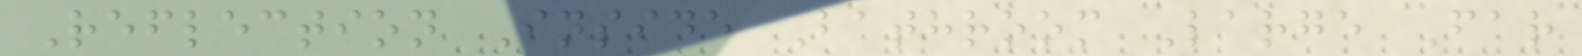Reflection Inside Bathroom Large Far
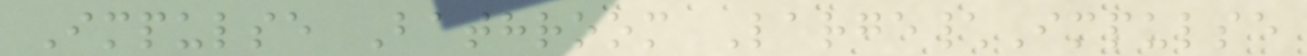Impulse Bathroom Large\Impulse
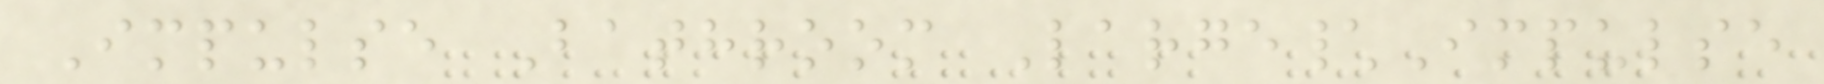Impulse Bathroom Large\Impulse
